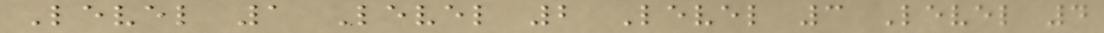Level 1 Level 2 Level 3 Level 4
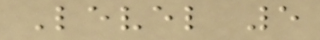Level 5
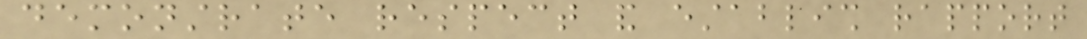demonstrate respect and establish rapport
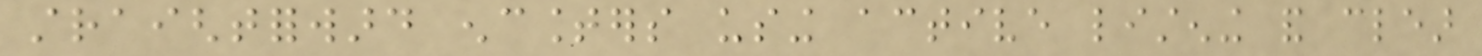straightforward encounters using active listening and clear
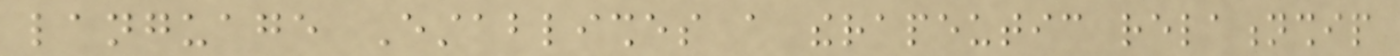language Establishes a therapeutic relationship
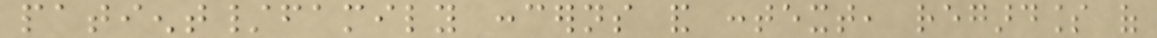patient/family concerns and context, regardless of
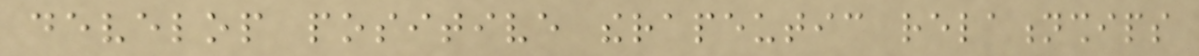develop positive therapeutic relationships
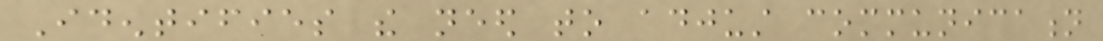Identifies the need to adjust communication
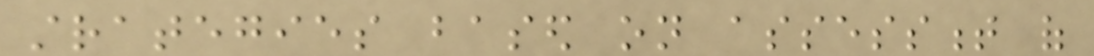strategies based on assessment of
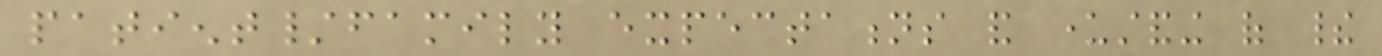patient/family expectations and understanding of their
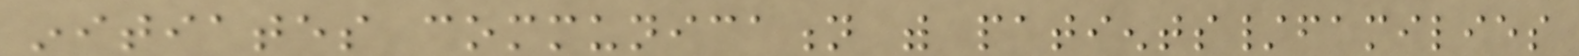initiates communication with patients/families
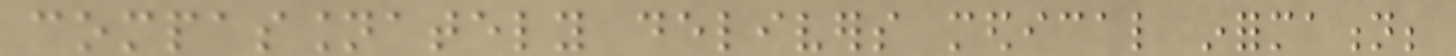compassionately delivers medical information;
